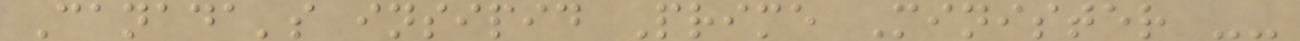Canada's insipid Prime Minister --
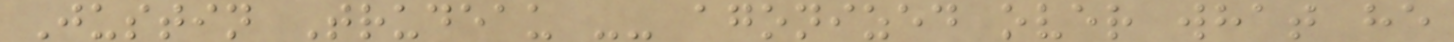Justin Trudeau -- agonized over what he
